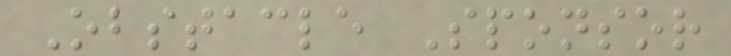Obstacle Sponsor
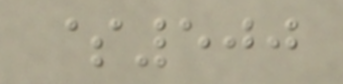$500
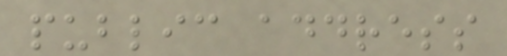public address
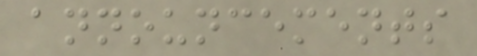announcements
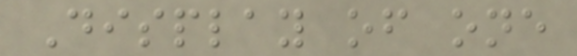Display of one
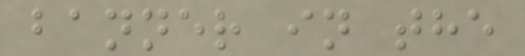banner in the
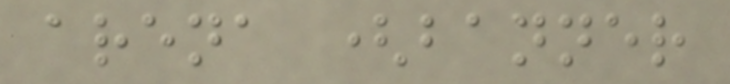arena (banner
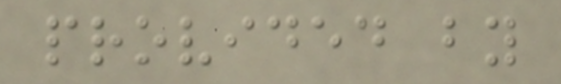provided by
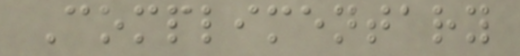Complimentary
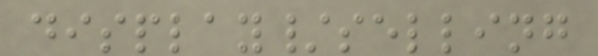display/selling
